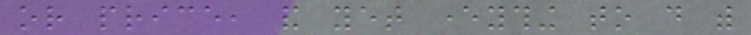or price, and yet everything to do with
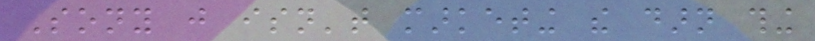Sony just isn't marketing the darn thing
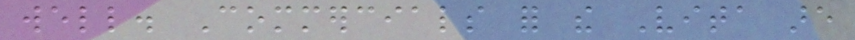well. Commercials for the Vita are
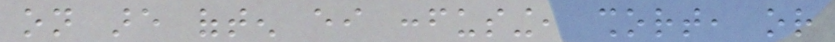on are often either confusing, short, or
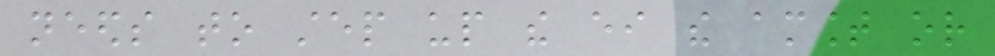needs to step up the either the amount or
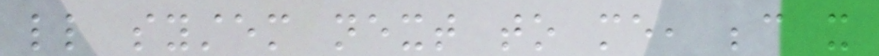little system next to me, because it
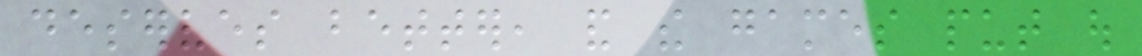deserves better, and the games put out
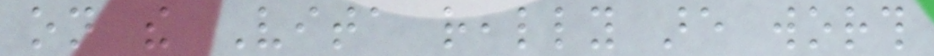on the Vita really are worth
